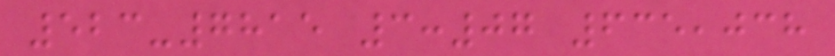523-7815 3:07 635,038
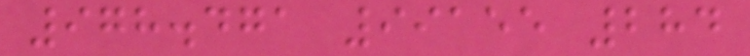978.471 99155 284
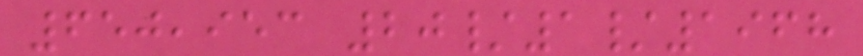650,953 20/1/1968
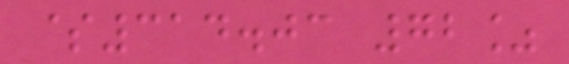$314.03 72%
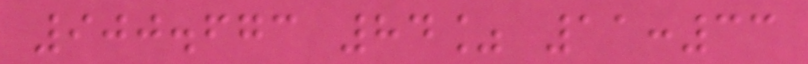900.673 84% 11:33
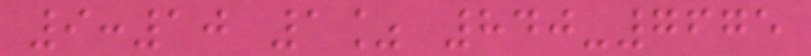9:10 1% 840-7675
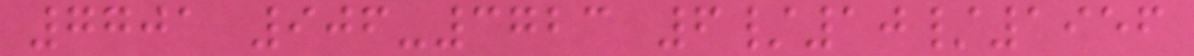7701 906-3723 6/10/1956
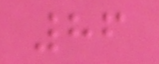86
